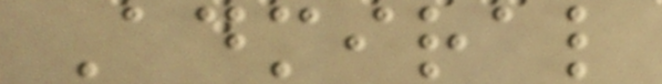Admiral
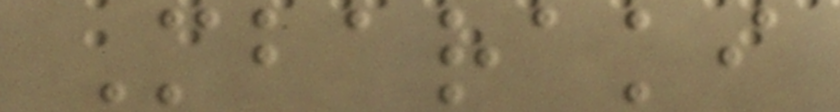Mbaraki
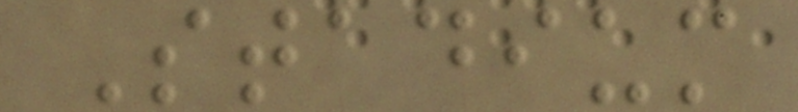Stadium
